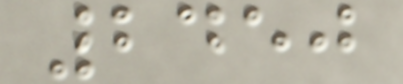2450
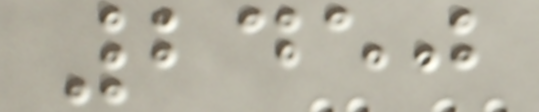2450
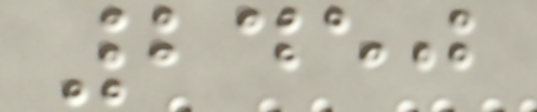2450
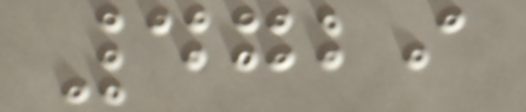4729
